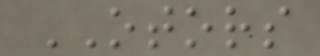OTORS
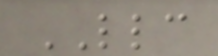LLC
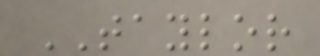TAYLOR
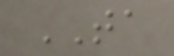TA
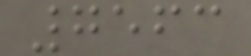7563
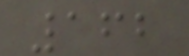162
